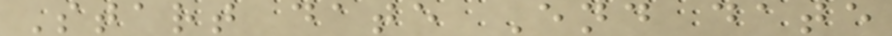Start date End date
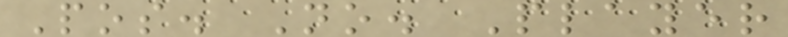Pos. No. Player
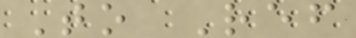To Ref
